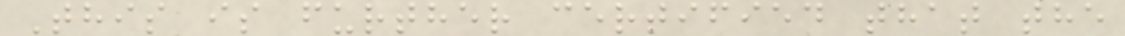This is further certified that the
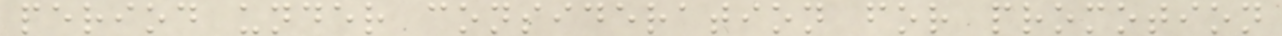period under consideration for promotion
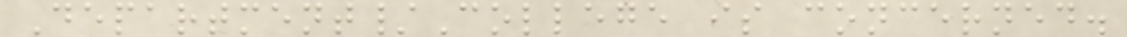Department/College is concerned.
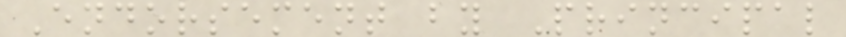Endorsement by Principal
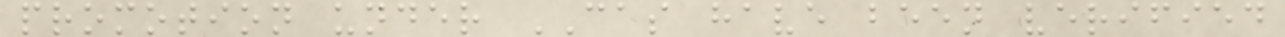promotion under CAS have been verified
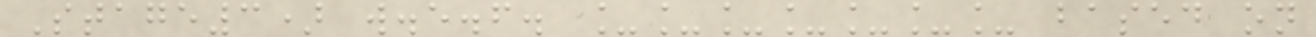Stage3) w.e.f. _______ based on
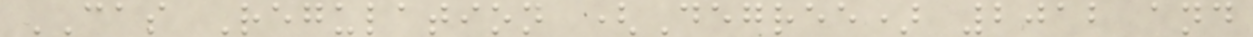CAS Regulation (Degree) 2012 and
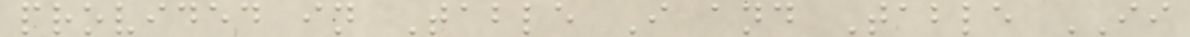provided in Table I and Table II
